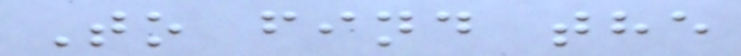To find the
